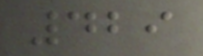429
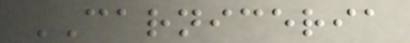CARNICERIA
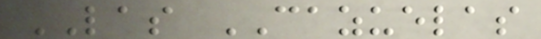LAS CAZUELAS
